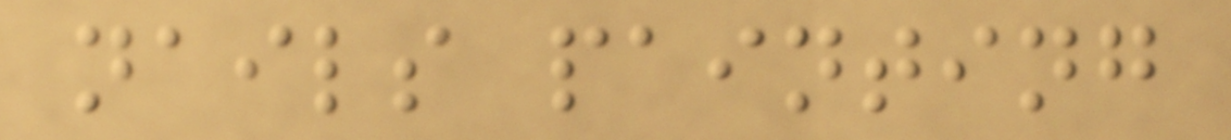nails painting
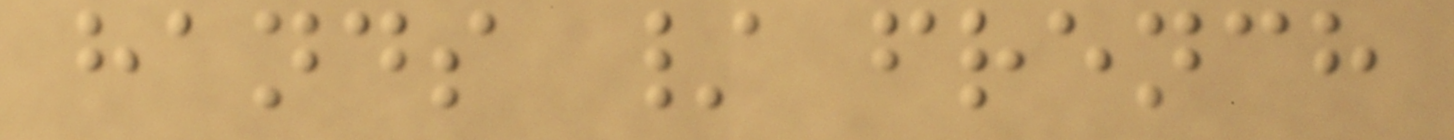hands / french
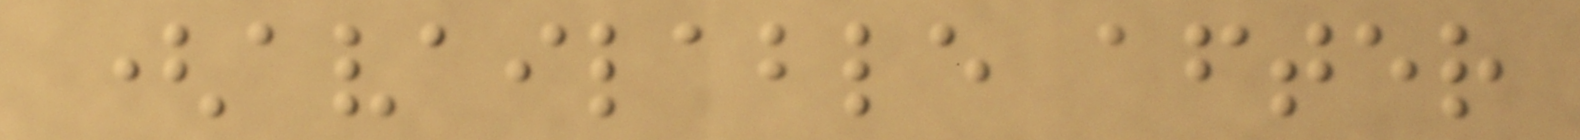(available after
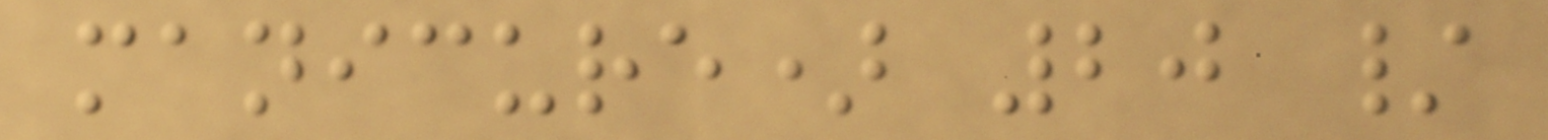manicure) 20 /
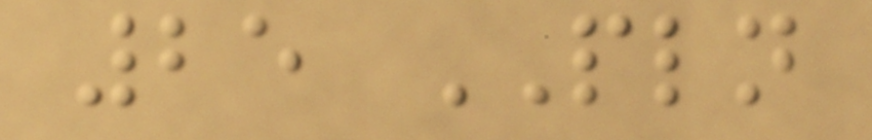25 PLN
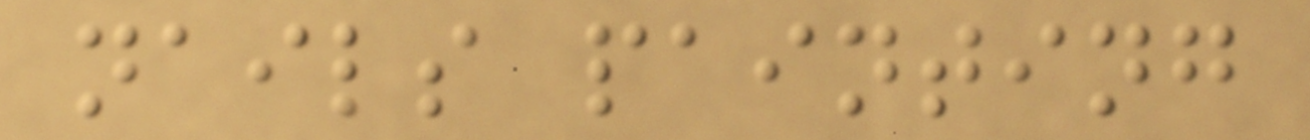nails painting
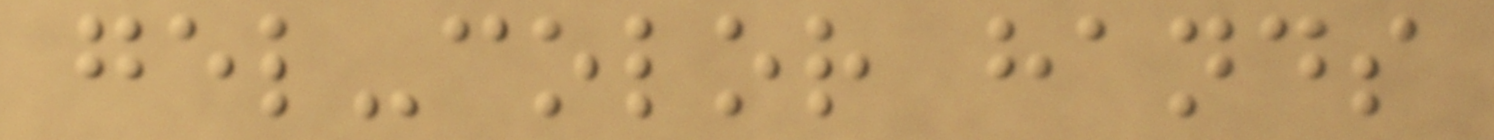gel-color hands
